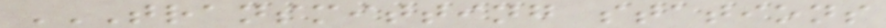TRANSMITTING STATIONS
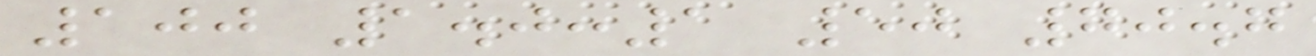100 1.0:1 50 70.7
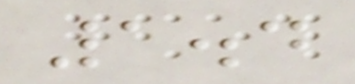1.4
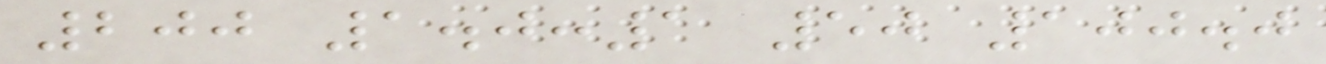200 1.0:1 50 100.0
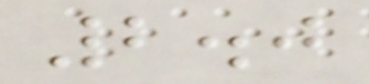2.0
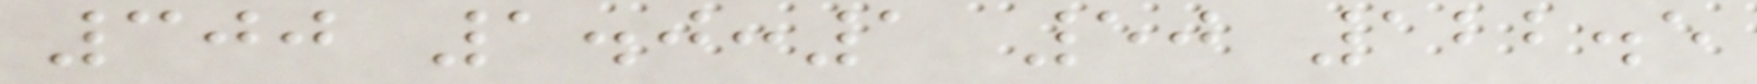300 1.0:1 50 122.5
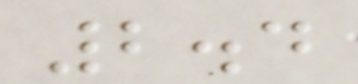2.4
